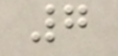7
